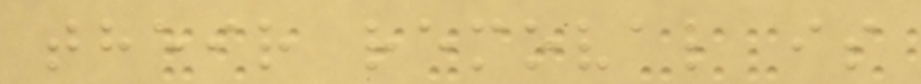their removal is
